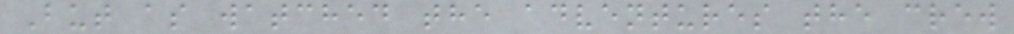But as watched the adventures the crew
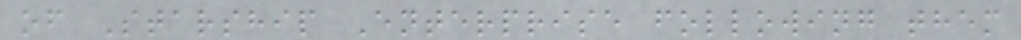of Starship Enterprise following them
